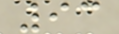93
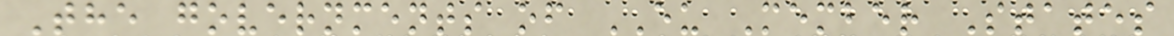The governments of EU Member States
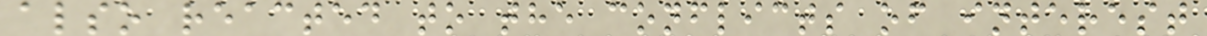also reacted to the conflicts of interest
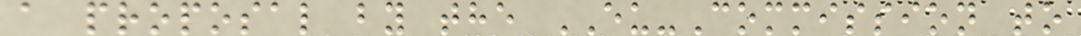a proposal by the EU-Commission to
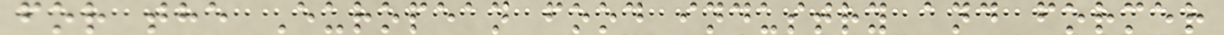for the European food industry and former
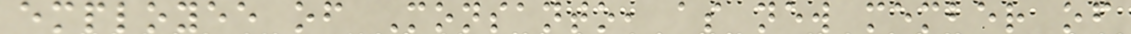employee of Monsanto, as new member of
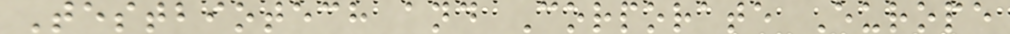Testbiotech and Corporate Europe
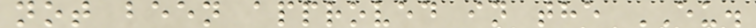not been approved in the EU.
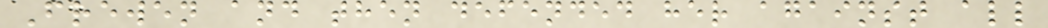Frewen and then defended her against all
